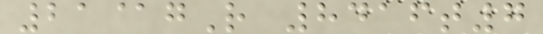21@gR 8416t7
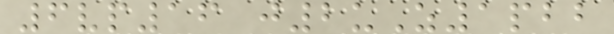6vp16 j2uZ1pbb
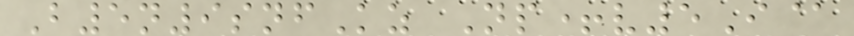B5n9snfKz Np+v5I@
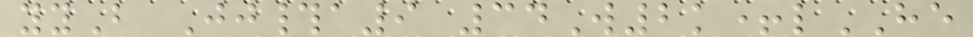yyB Jj#a9 34W2k+lHE
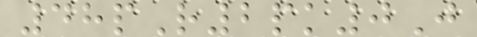48pR2pk0J
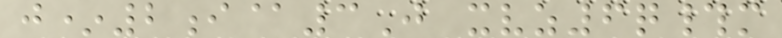j*2i@3J xvz6q#m
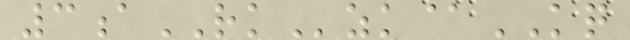3aRKzk@KQ
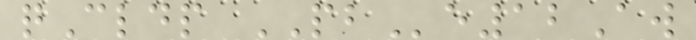qCldp PBe12Aw
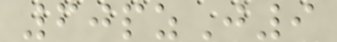60pzJ9
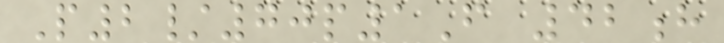P2/70p1F 42h
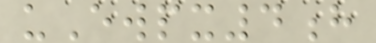uEwpx4h
